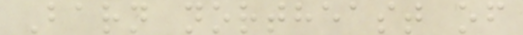Barn northeast of
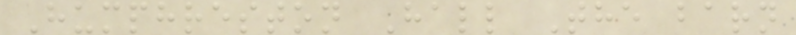Humphreston Hall The barn
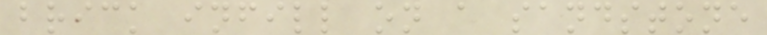brick infill on a sandstone
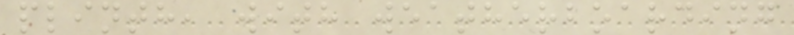plinth, with weatherboarding
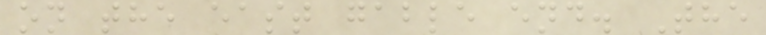on the east gable end. The
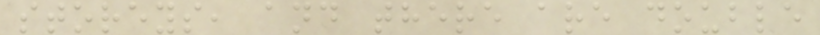storeys, and there are double
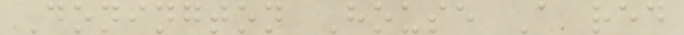Donington House A red
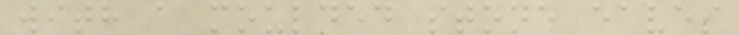with a moulded stone eaves
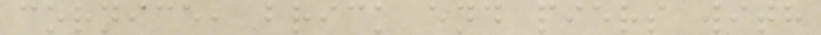cornice, brick end piers with
